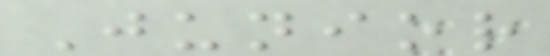Junior
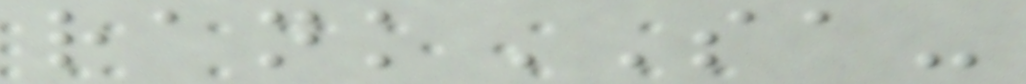rankSA-
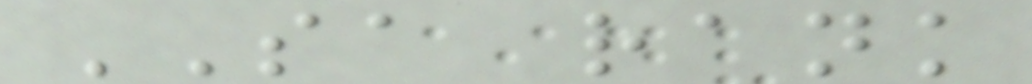SA rank
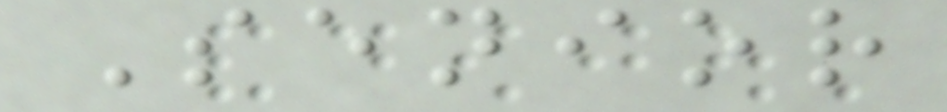Senior
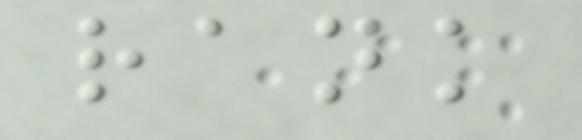rank
